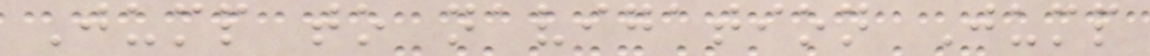Jump to navigation Jump
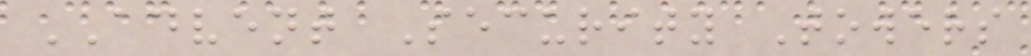ADVENT Security Towers
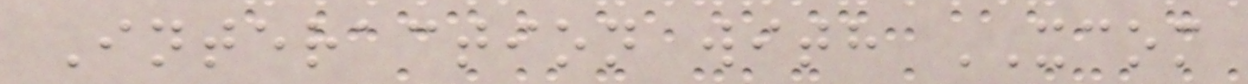Interaction with XCOM
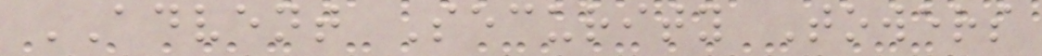ADVENT Security Towers
